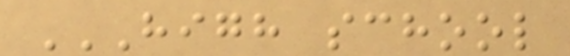HIGH SCHOOL
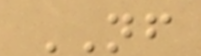NF
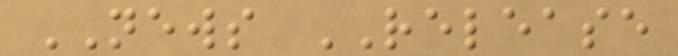NEWS RELEASE
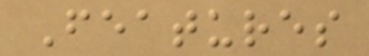Features
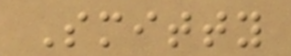Smitty
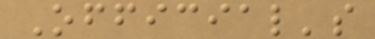Official's
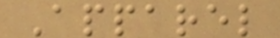Apparel
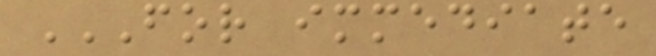FOR IMMEDIATE
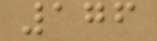176
